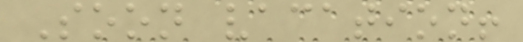Soon vacation!
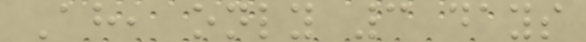Ah, only 3 days
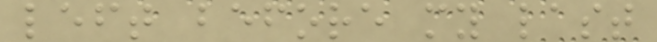left before my last
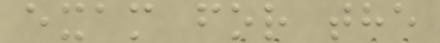exam for the
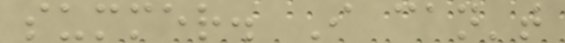summer. I can't
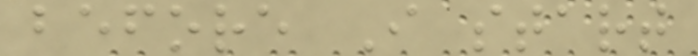before I start
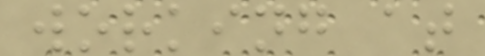working at
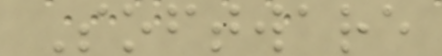Software
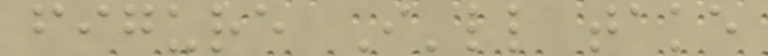figure I'll take
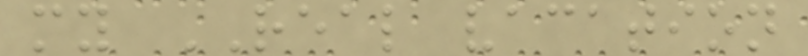my REAL vacation
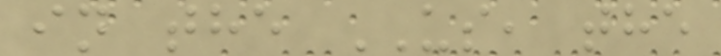in the US, the
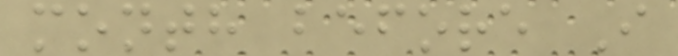month before I
